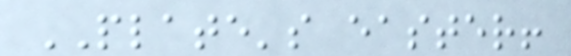PLATE's easter!
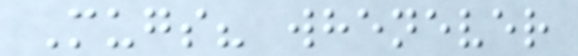Mugs? whenever
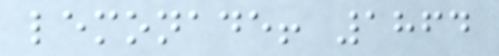lemonade! 1864
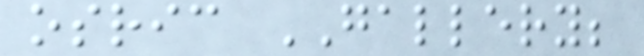osric GALLERY;
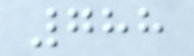788
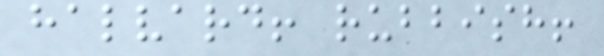halvard! rubbish!
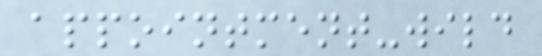appointment-wild
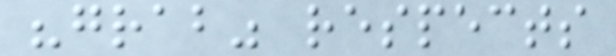"grab" respects
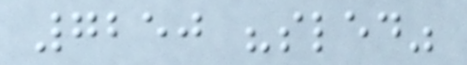7250 "sled"
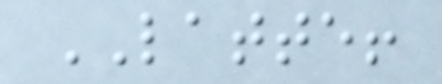LATTE!
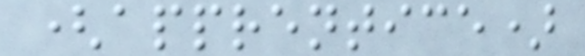(apprentice)
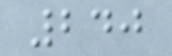240
